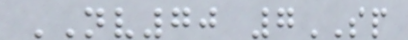NV70 7SP
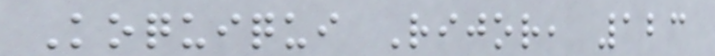Koquiqui Rijor, 123
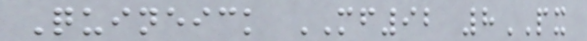Quineick MF92 8PX
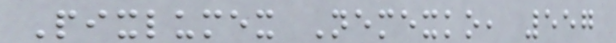Pixlumex Nemexko, 557
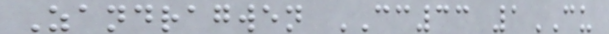Zandragwen CC33 1CU
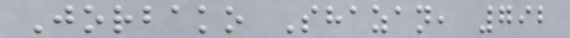Jorbako Shazan, 792
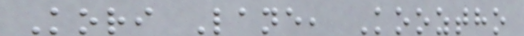Kori Lane, Kooztho
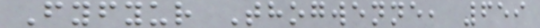Fyfyur Thogwenne, 659
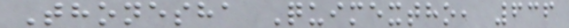Thonesha Quimextho, 636
